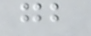gb
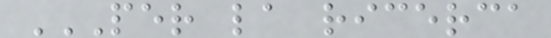PER LA RICERCA
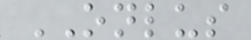ONLUS
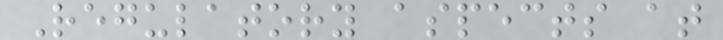Regulatory aspects at
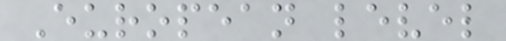European level
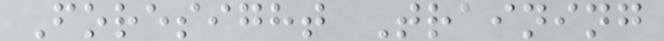Foresight Training
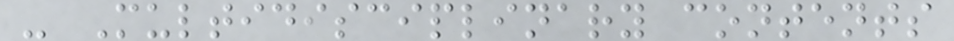- Multidisciplinary contents
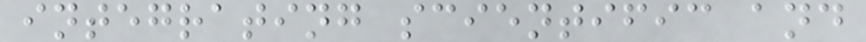integrating scientific and
